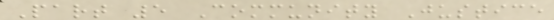Part 5 Community Justice
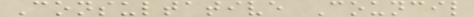Consultative Council
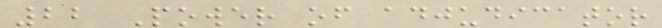22 Power of adjudicator
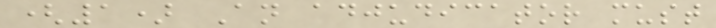(1) An adjudicator must
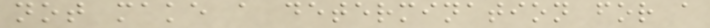not make a determination for a
